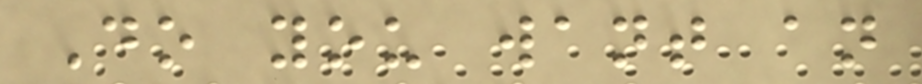Do you want an
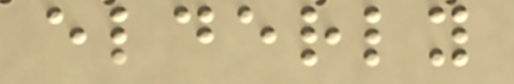elderly
